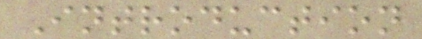Introduction
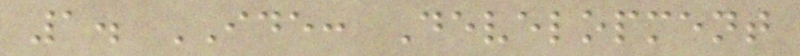1. IDE: Development
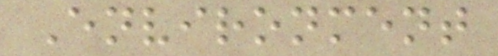Environment
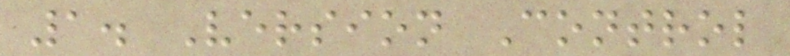1. Version Control
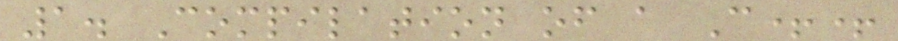1. Compilation of a C++
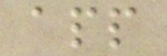app
